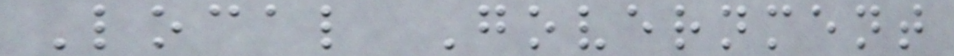Local Government
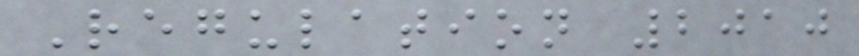Regulation 2010
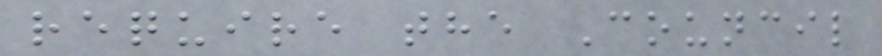require the Council
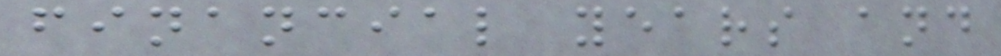financial years and
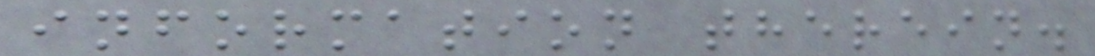information therein.
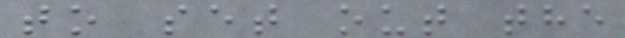to set out the
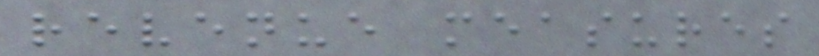revenue measures
